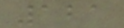121
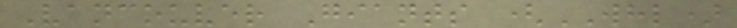Vancouver Giants (WHL)
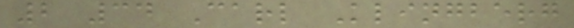2 34 Carl Klingberg
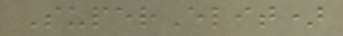SuperElit)
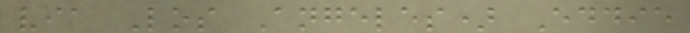via Los Angeles) Eddie
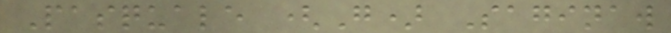Pasquale (G) Saginaw
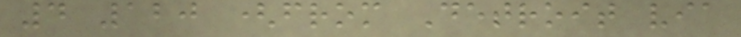4 120 (from Detroit via
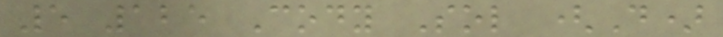5 125 Cody Sol (D)
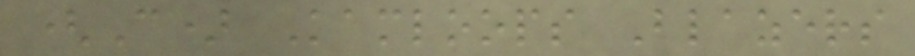(C) Kamloops Blazers
